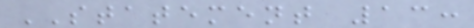STATEMENT 13:
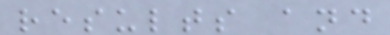results and
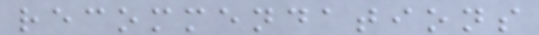recommendations
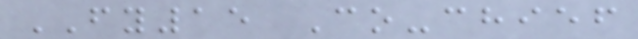FY15 Co-chief
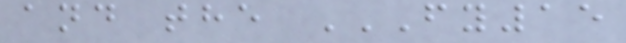and the FY15
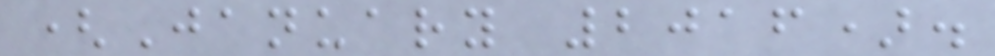(January 2016).
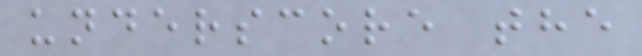underscore the
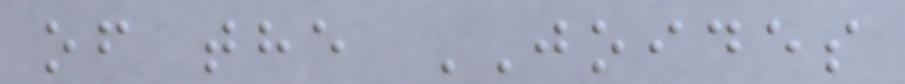of the JOIDES
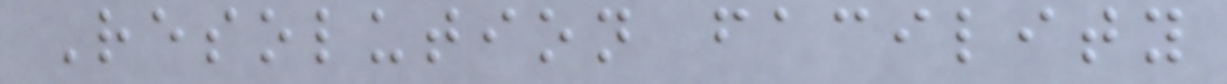Resolution facility
